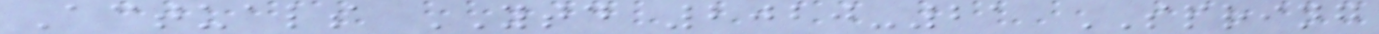Actuals YTD 2020-21 SPRING
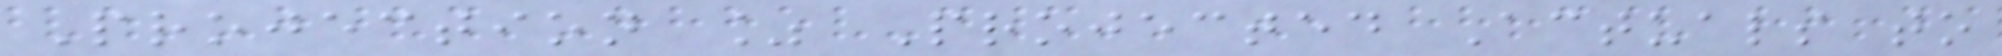Projection % Projected Actuals to
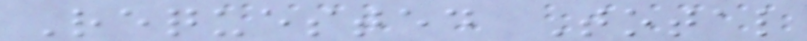Requested Total
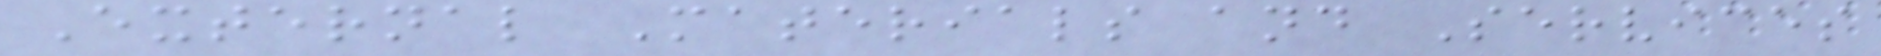External Materials and Services
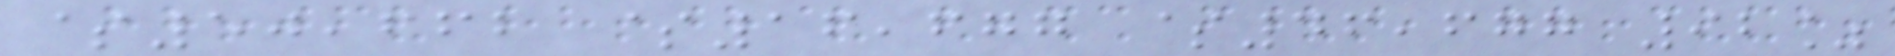$50,662 $16,677 $46,677 92%
